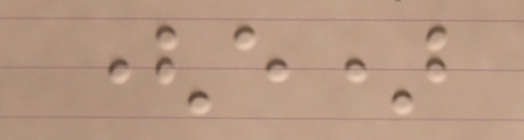(e)
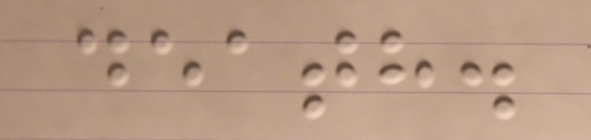death.
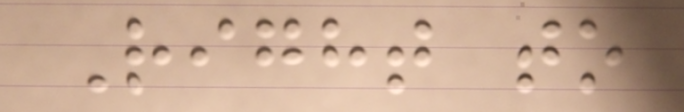Right to
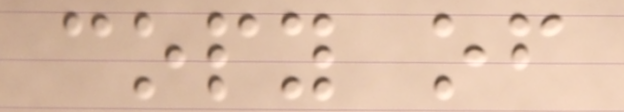copy of
